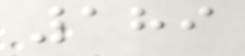189
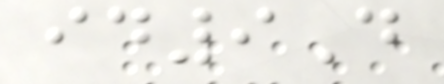id9D
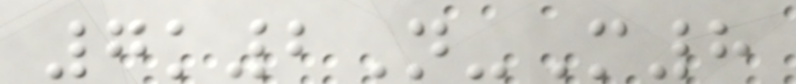7k2N-M8
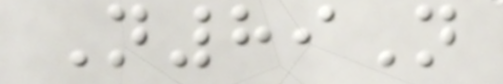N89N
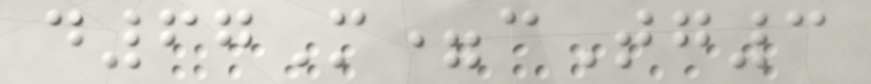d67M=cTg3
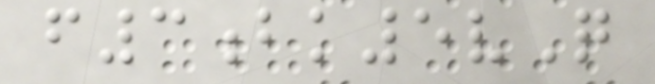f3bk5vQ
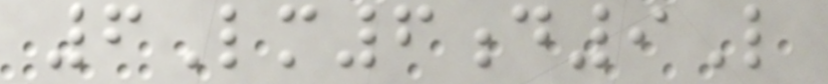6Lm6d9L
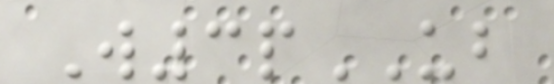W3pUB
